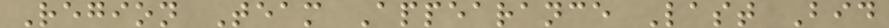Region Team Appearance Last Bid
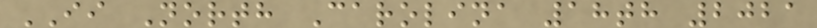II North Carolina 18th 2021
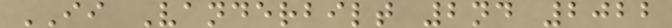II Vanderbilt 2nd 2022
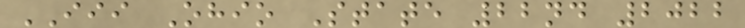III Ohio State 22nd 2022
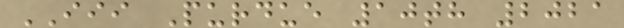III Purdue 10th 2021
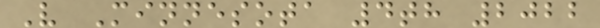V Minnesota 4th 2022
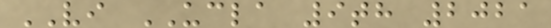VI UCLA 9th 2021
